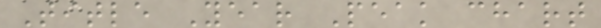Title Year Peak chart
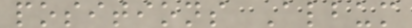positions Album
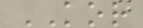KOR
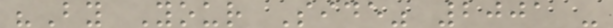"By Your Side" 2001 -
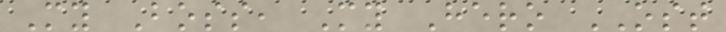My Boss, My Hero OST
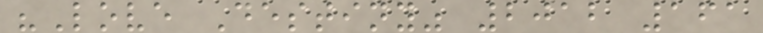"Love Destiny" 2012 161
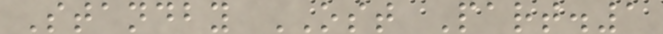Standby OST Part.1
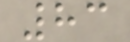83
